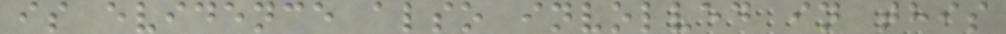is evidence also involved in this
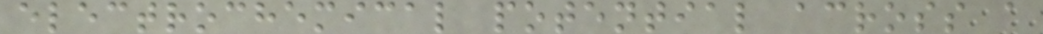electrochemical potential across a
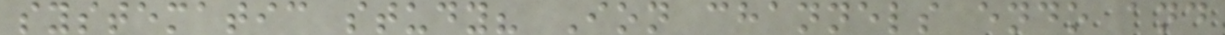systematic study? Ion channels endo and
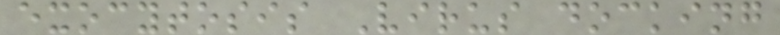exocytosis Virus docking
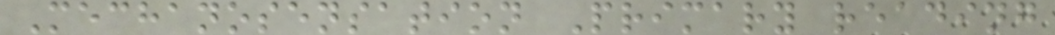Mechanosensation Primary reading
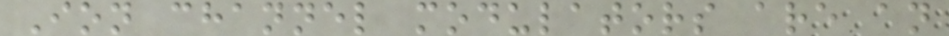Ion channel modulators are an
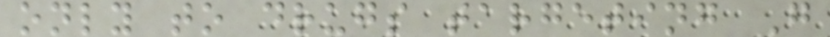only to drugs targeting G
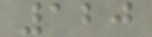120
